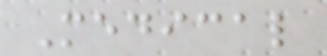Medical
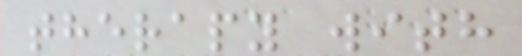therapy with
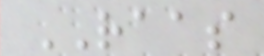RAAS
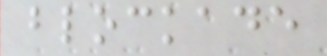blockade
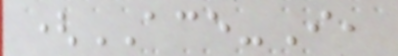(ACE-I,
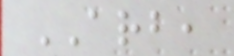ARB,
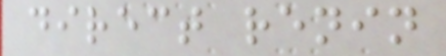direct renin
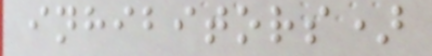inhibitors)
